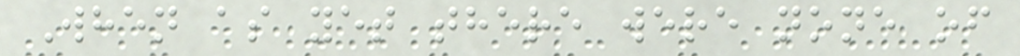When as yet there were none of
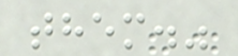them."
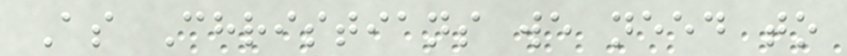As Christians we need to
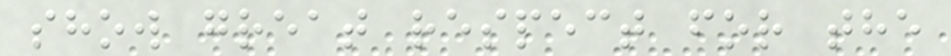show great respect for the
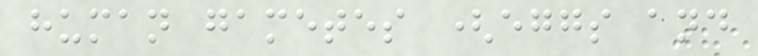human gametes (eggs and
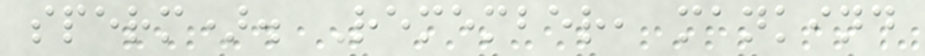sperm). Remember, mankind
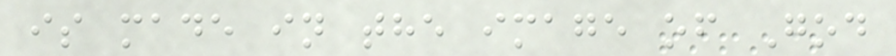is made in the image of God
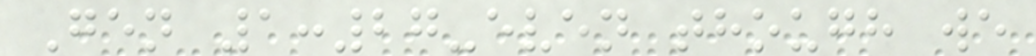Gen 1:27-even though we
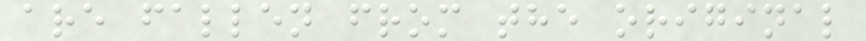are fallen from the original
